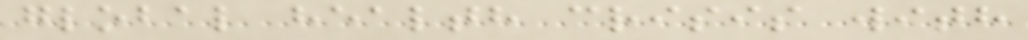global health crisis with
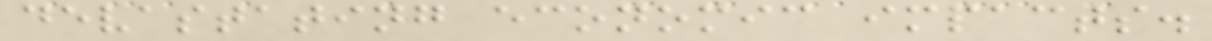devastating economic impacts.
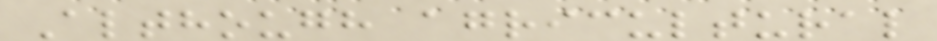Although agricultural
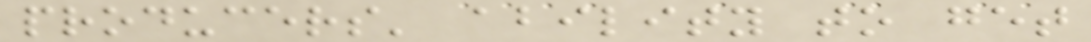producers' ability to get
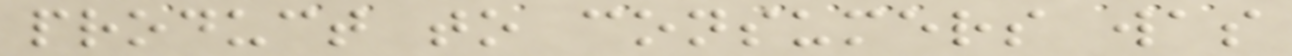product to consumers was
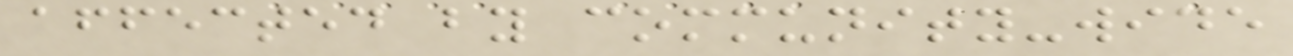affected by community-wide
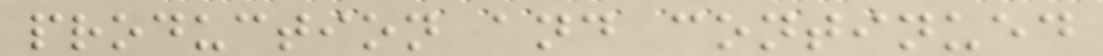production and continued
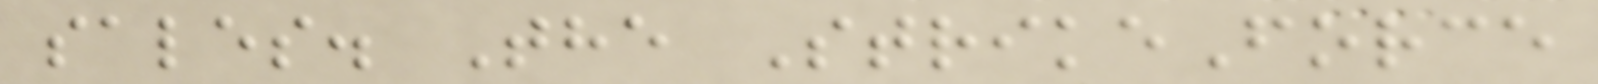sales. The StrikeForce
